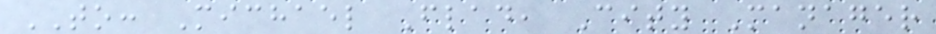TO: Michael Flad, City Manager
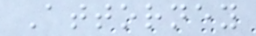Attorney
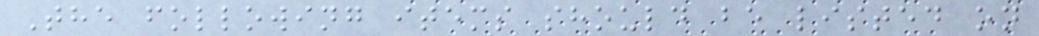The following items should be listed on
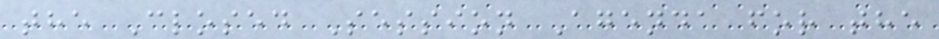the Closed Session Agenda for the
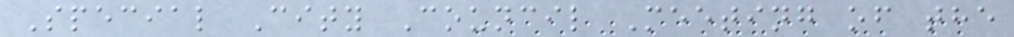Special City Council Meeting of the
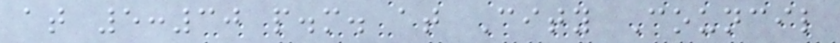at 5:30 p.m. at City Council
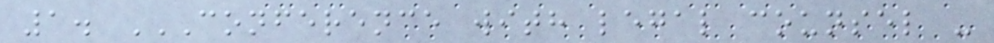1. CONFERENCE WITH LEGAL COUNSEL -
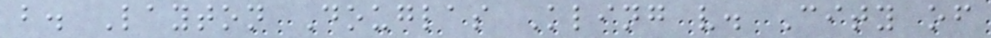b. Layton Douglas Kling v. City of
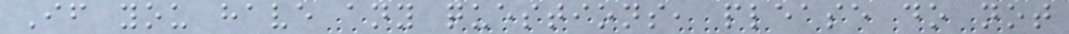If you have any questions, please do not
